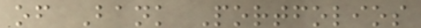of Bank Portfolios
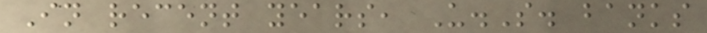In recent years, U.S. banks
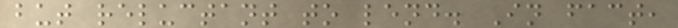but reluctant to lend. In fact,
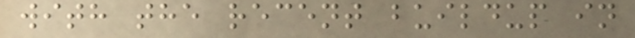with the recent buildup in
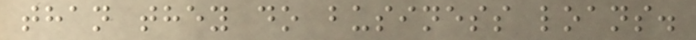than they do business loans.
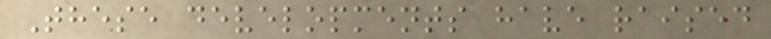These developments have raised
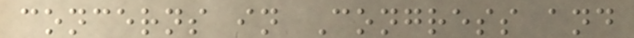concerns in Congress and
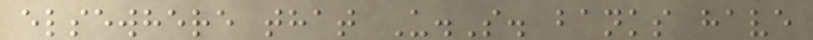elsewhere that U.S. banks have
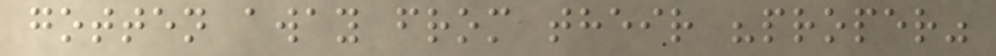gotten away from their "proper"
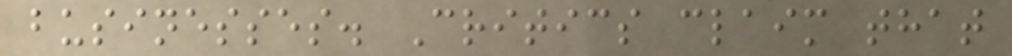businesses. Critics claim that
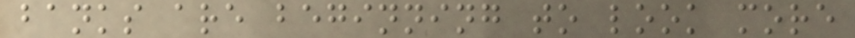banks are beginning to look more
